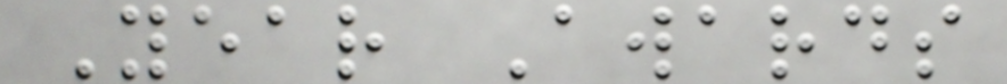Year Awards
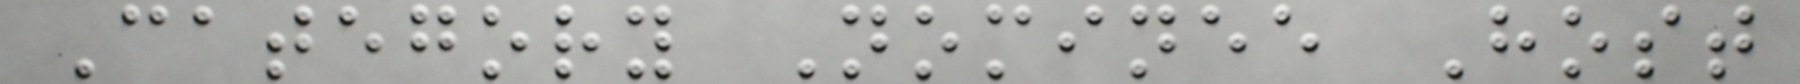Category Nominee Host
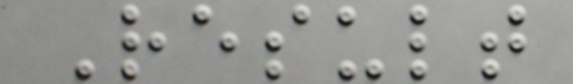Result
